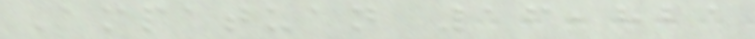Ampatuan 16,821
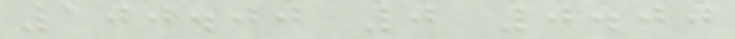100.00 0 0.00
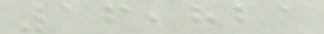16,821
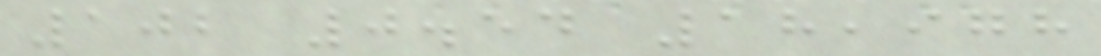102 0.54 18,978
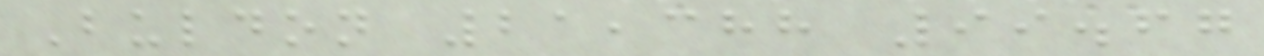Buldon 21,388 99.67
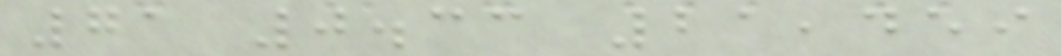71 0.33 21,459
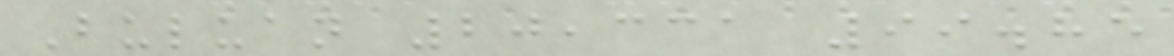Buluan 20,331 99.85
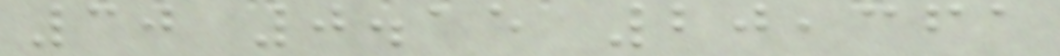30 0.15 20,361
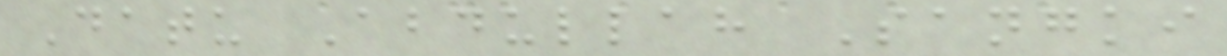Datu Abdullah Sangki
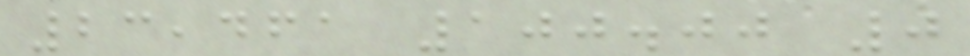23,461 100.00 0
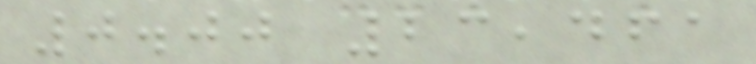0.00 23,461
